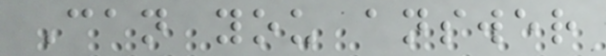Can you answer
